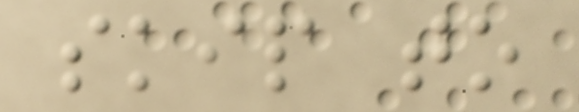skip to
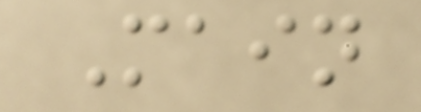Main
